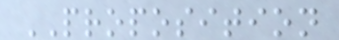PROPOSITION
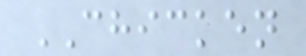CHICKEN
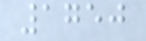1750
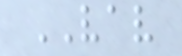VAV
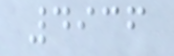4936
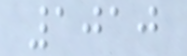1010
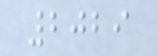2029
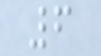6
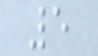5
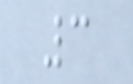3
